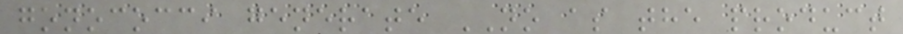gonococci generate NO as the product
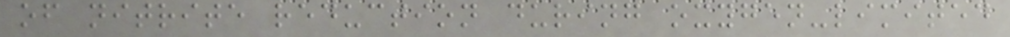of nitrite reduction during oxygen-limited
